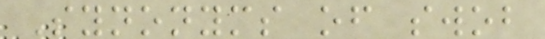Synonyms of swob
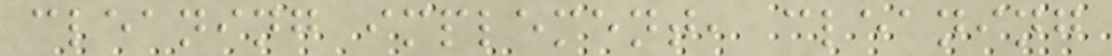cleaning implement, cleaning
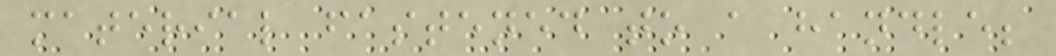material fastened to a handle;
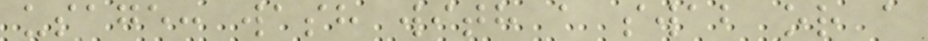usage: wash with a swab or a
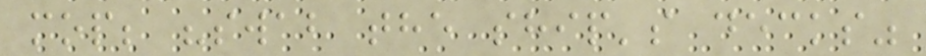mop; "swab the ship's decks"
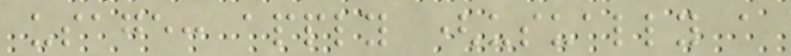usage: apply (usually a
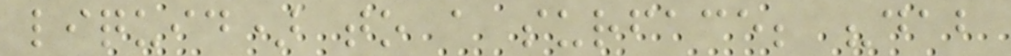liquid) to a surface; "dab
